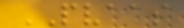PVAAS
